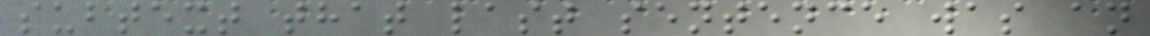subtext that last sentence was an
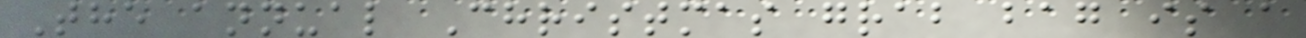The annual Christmas grab bag is a
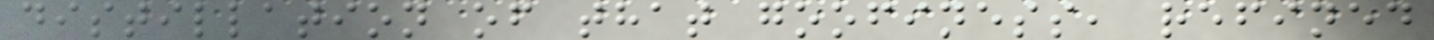distillation of that goofiness, refined
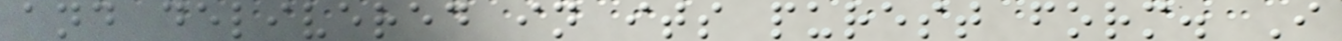and delivered in its purest form. I
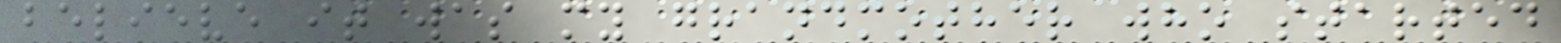believe it was my grandmother who started
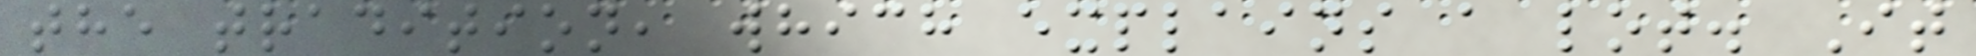the tradition, which explains a lot. It
